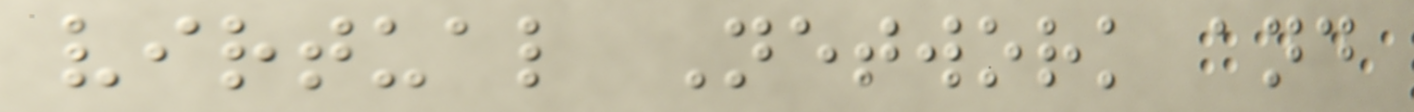virtual Network and
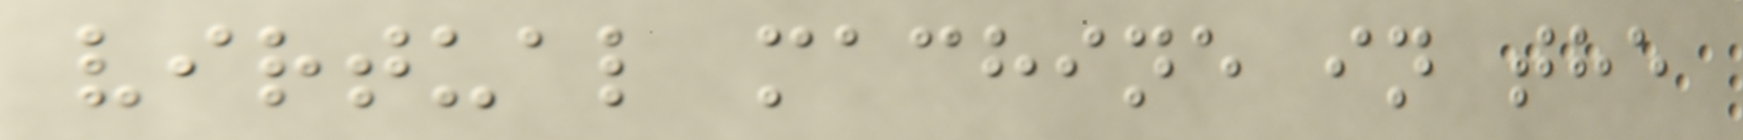virtual machine in the
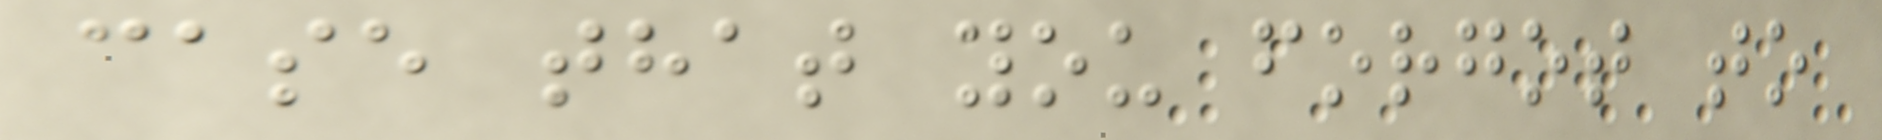case that you forgot to
